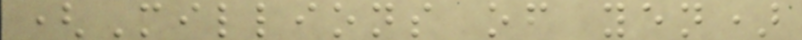(Millions of yen)
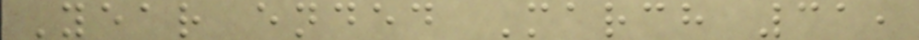Year ended March 31,
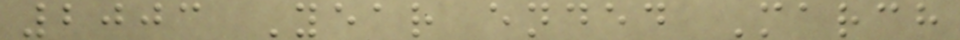2003 Year ended March
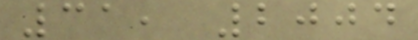31, 2004
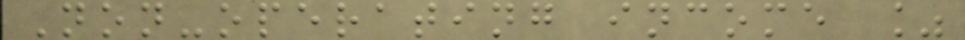Non-operating income %
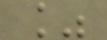%
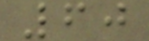60
